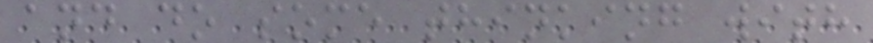and do some thinking with
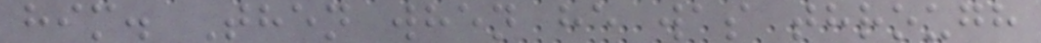him. Then when he was through
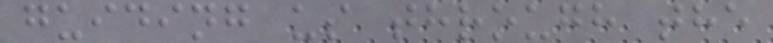guiding us through the
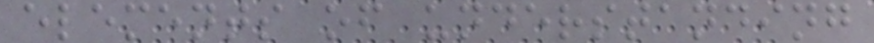elements of understanding
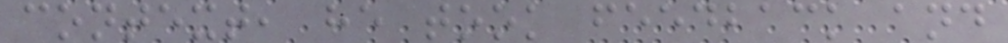context, he took feedback and
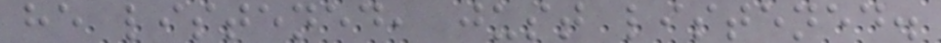he listened, just listened.
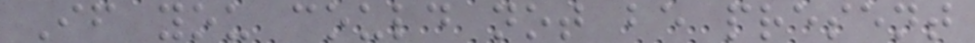If you could not be present
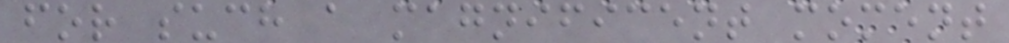for such a magnificent moment
